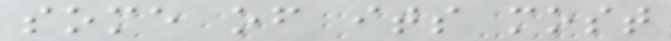some of its most
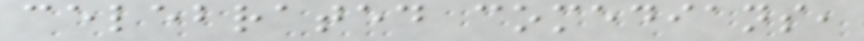celebrated comedians,
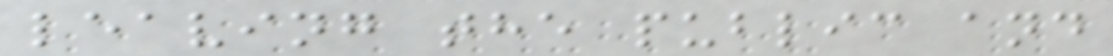leaving the public and
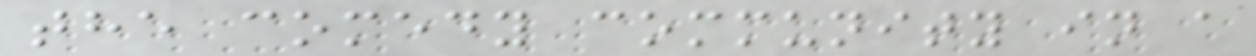the comedy community in a
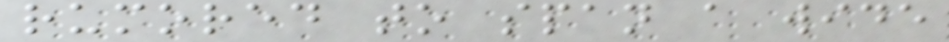rumored to span a wide
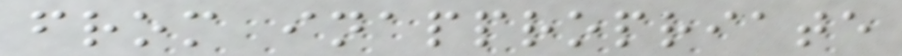from inappropriate
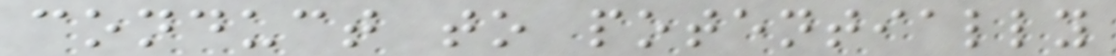conduct to potentially
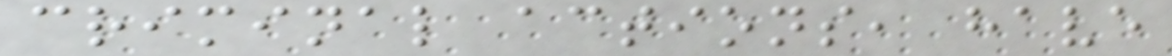criminal actions, have
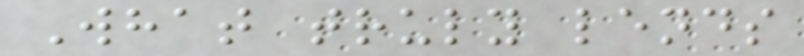What truly lends
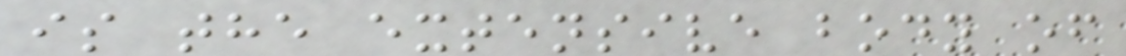is the extensive body of
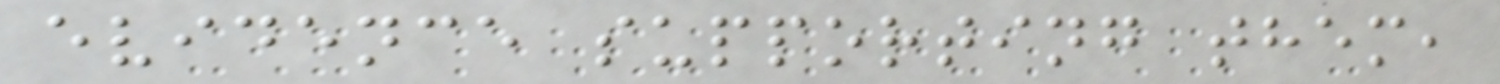evidence supporting them,
